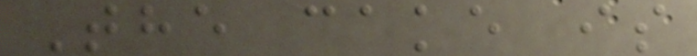The cake is
